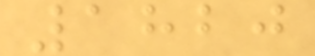1820
